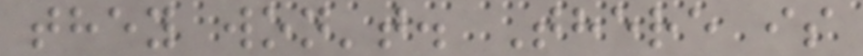they won't. There is
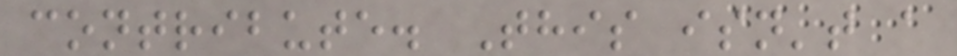contribute. This isn't a
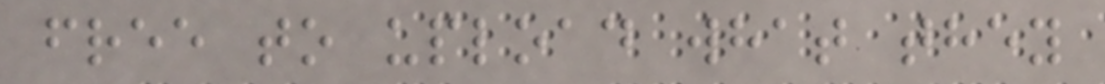free to upload what they
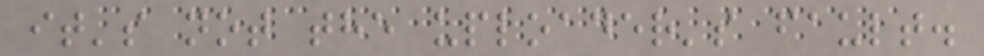it's not the uploader's fault.
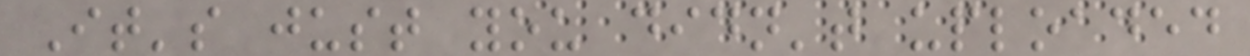It's just you didn't uploaded
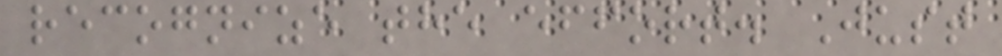recognize the effort. Just
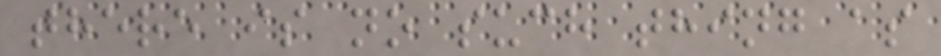there is no such thing as
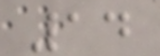14
